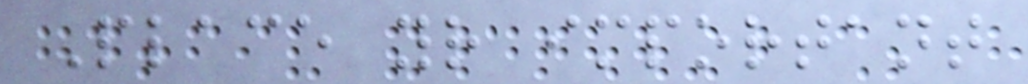Place your important
